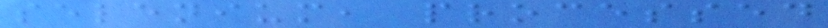selenium, processed
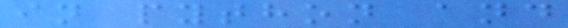in python and
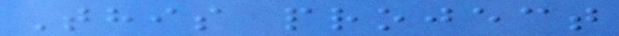This project
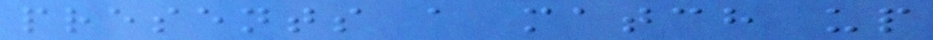presents a match up
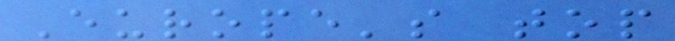Europe's top
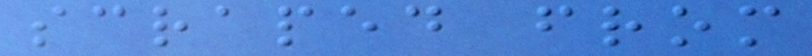scraped from
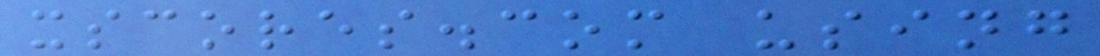xscores.com using
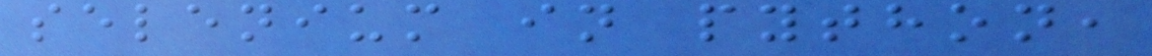selenium in python,
